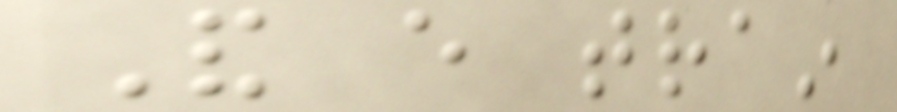And every train
